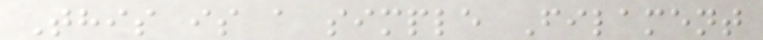This is a simple Filament
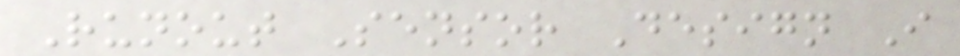Runout Sensor Design I
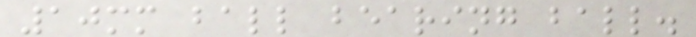10mm ball bearing ball.
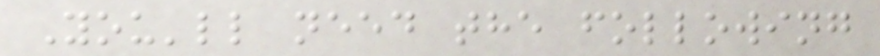You'll need the following
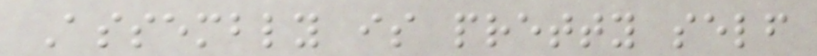Assembly is pretty self
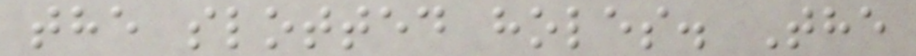the slotted holes. The
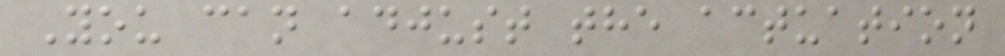You can adjust the actuation
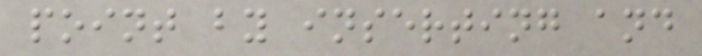point by inserting and
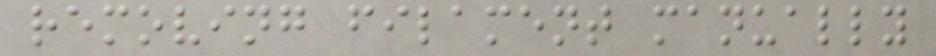removing filament manually
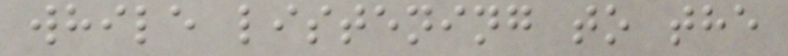while listening to the
